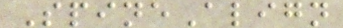SpineAlign
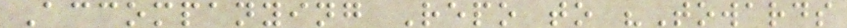Accompanying Repo to "Towards
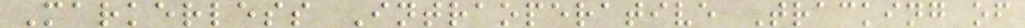Markerless Intraoperative Tracking of
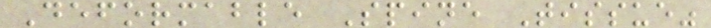Deformable Spine Tissue"
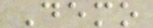Demo
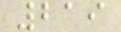219
